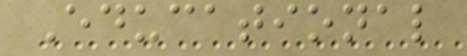Educational
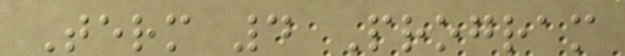Term 4 Program
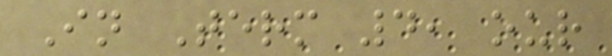In Term 4, our
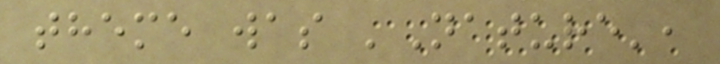theme was 'Nature',
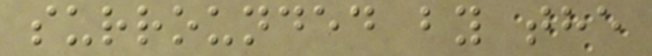surrounded by the
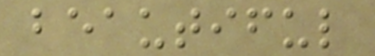beautiful
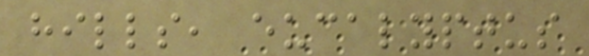hills, eucalyptus
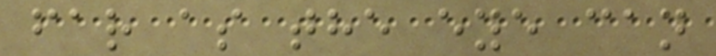far as the eye can
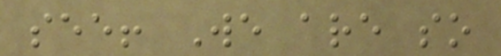see! We are so
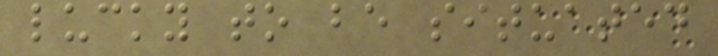lucky to be situated
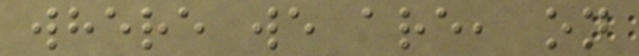where we are, on
